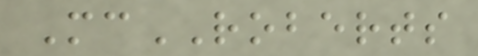McROBERTS
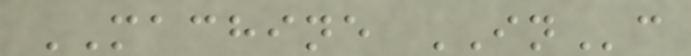MACHINE INc
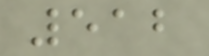512
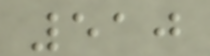510
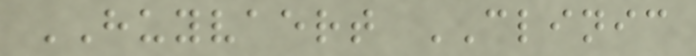HUYVAERT CLINIC
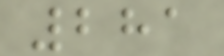281
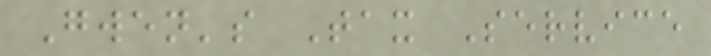Gwen's Tax Service
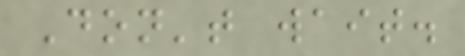Don't wait.
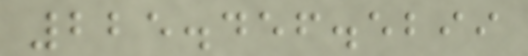225.456.5299
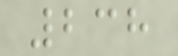238
